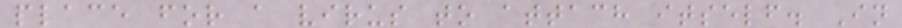place for a virus to attach itself. In
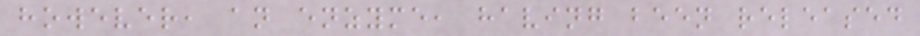however, an enzyme, having been released
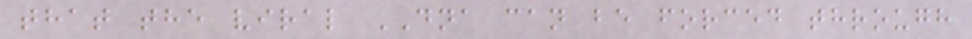that the viral DNA can be forced through
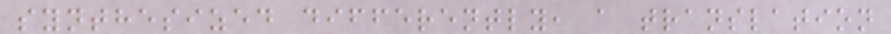synthesized differently, a translation
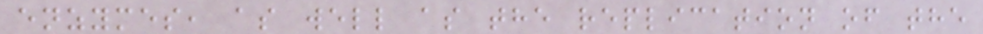enzymes, as well as the replication of the
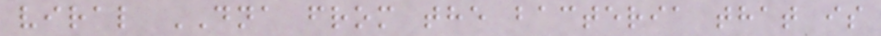viral DNA from the bacteria that is
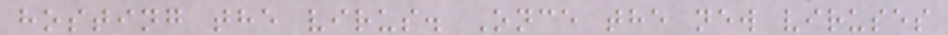hosting the virus. Once the new viruses
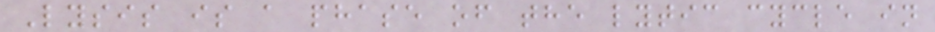Lysis is a phase of the lytic cycle in
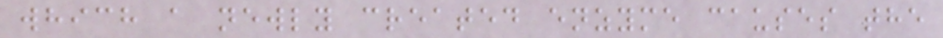which a newly created enzyme causes the
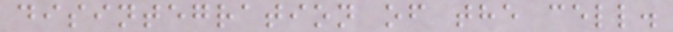disintegration of the cell.
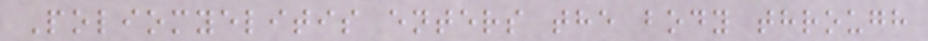Poliomyelitis enters the body through
